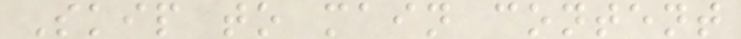Skip to main content
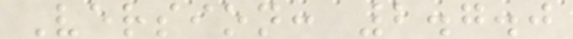Version: 2.7.0
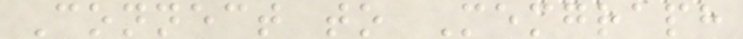Connect to Memgraph
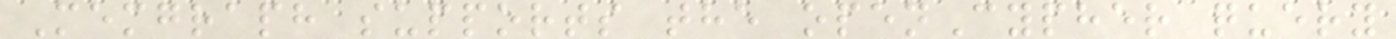Memgraph supports the openCypher query
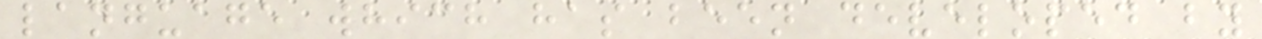language which has been developed by
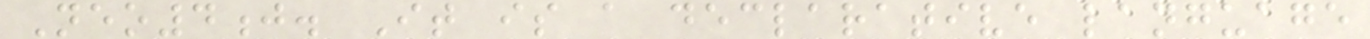Neo4j. It is a declarative language
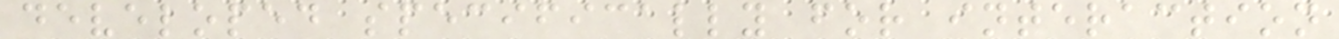developed specifically for interaction
